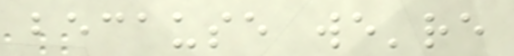because we're
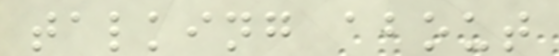talking about
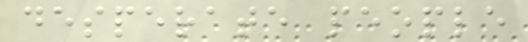desperate people
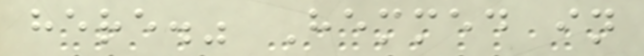here." Hemmed in
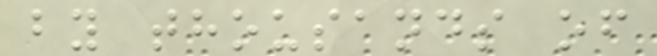by thousands of
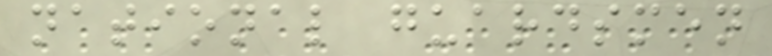national guardsmen
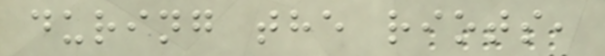during the riots,
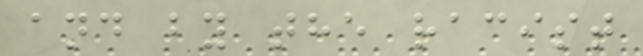and by the racist
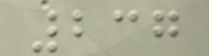237
